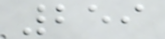259
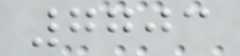7703
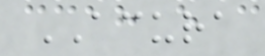ACURA
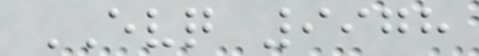EVQ 9978
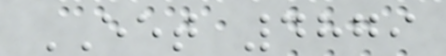EET 4879
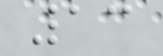13
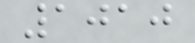1010
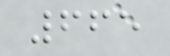665
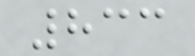833
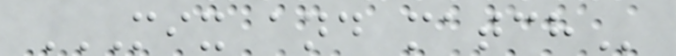MIX AND MATCH
